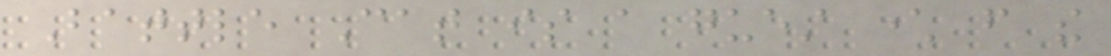Battle Cat is a guest character from the
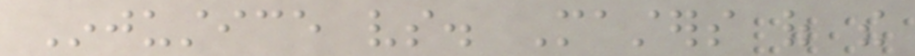Injustice vs. Masters of the
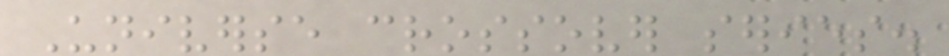Universe crossover series.
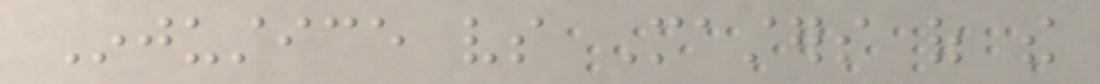Injustice vs Masters of the
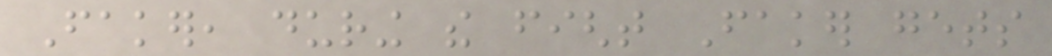Faker, during the fight Faker gets
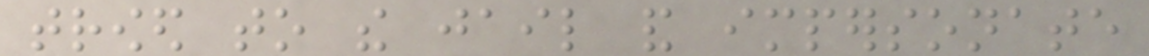trowed to the jail and impersonate
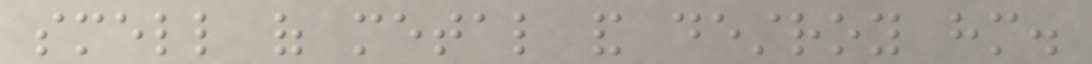smell of metal and destroy him.
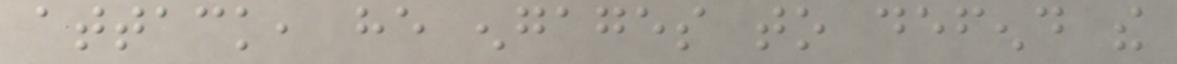attack, he engages to defend the
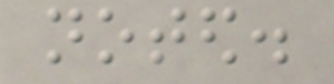noted.
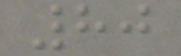80
